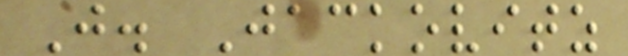J. Jackovitz
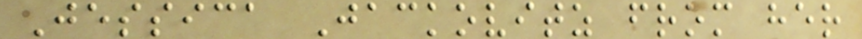Jessica Jackovitz from her
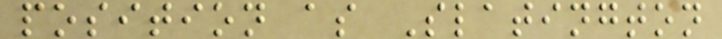position as Slatington
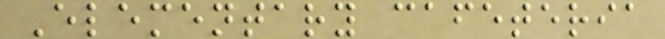Elementary cafeteria
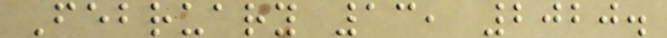February 13, 2020.
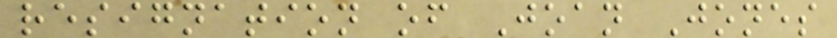resignation of Joan Jones
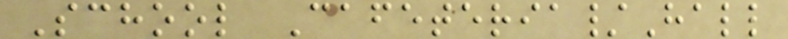School Cafeteria/Hall
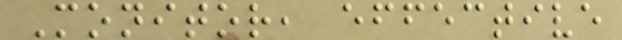Monitor, effective
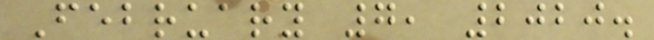February 7, 2020.
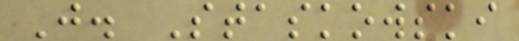J. Staskowski
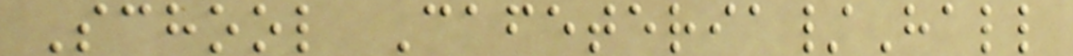School Cafeteria/Hall
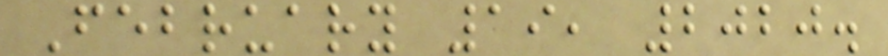February 19, 2020.
